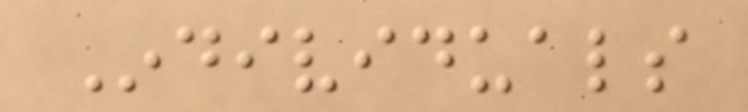Individuals
